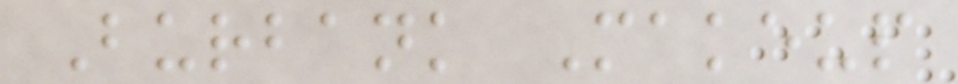Burbank Makeup
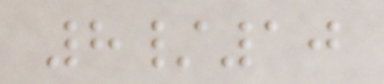8/10
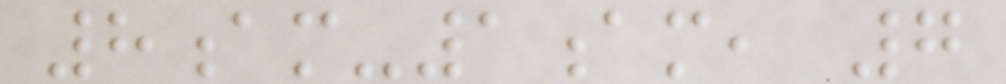8am-1am, 7
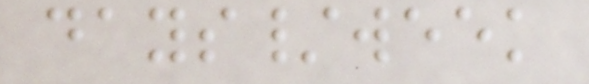days/week
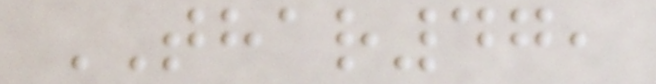THAR47,
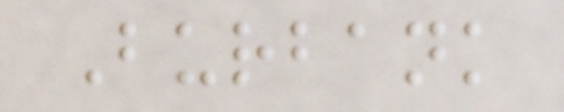Burbank
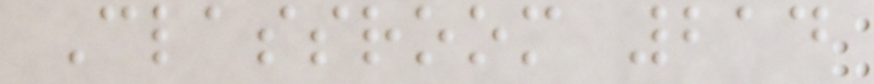Classroom 214
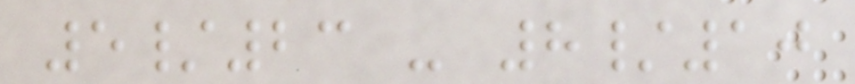5/23 - 8/10
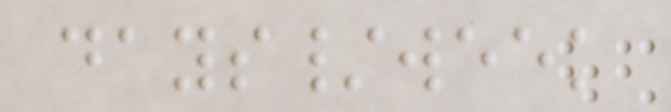days/week
